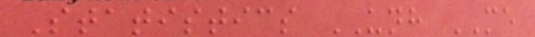Statistics UNH ME
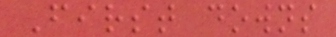First downs
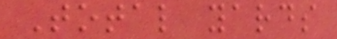Total yards
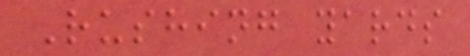Rushing yards
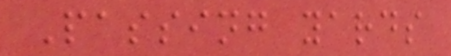Passing yards
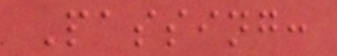Passing:
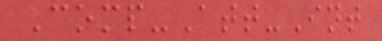Comp-Att-Int
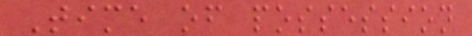Time of possession
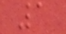1
